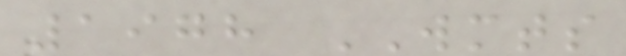1978 WMTS
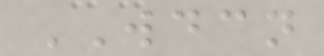WDCN
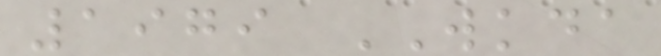1979 WKDA
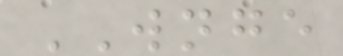WNGE
